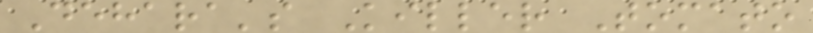Dehara's Killer Tomato
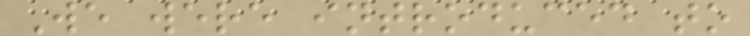We were introduced to
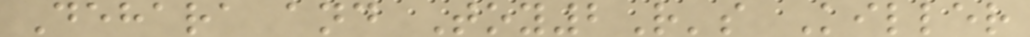Dehara and Toy2R's Killer
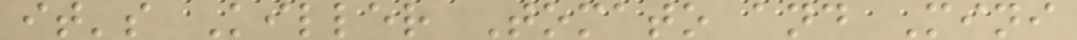it's Killer Tomato and Mini
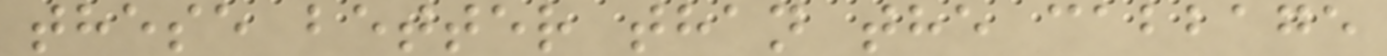these better than the cabbage
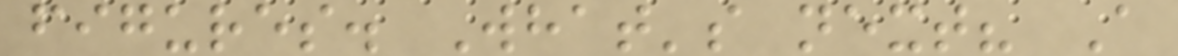figures. What's next? A
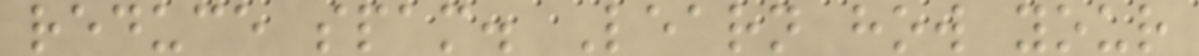reduce spam. Learn how your
